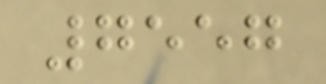7557
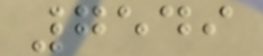7549
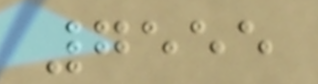7555
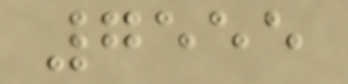7555
